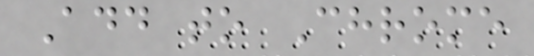Add to Chrome
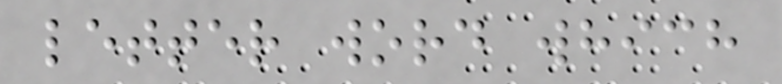letter word which
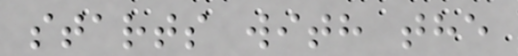starts with the
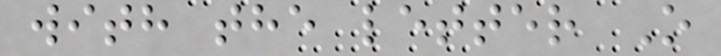with the letter O
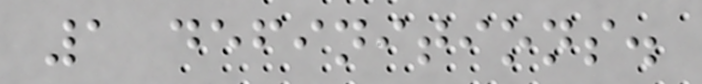1 definitions.
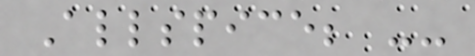Allspice; --
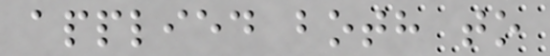applied both to
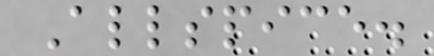Allspice.
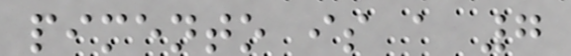pimento is a 7
